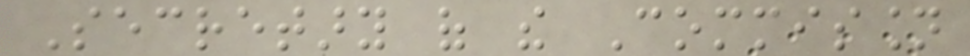Secretary of the Commission
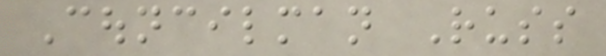Councilman Russ
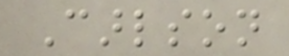Carlson
